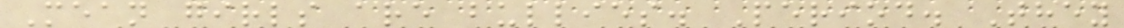Mean girls are bullies. Period. They
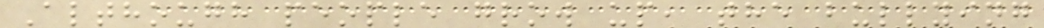Although people grow up, the bullying
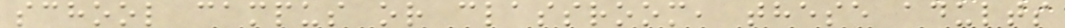school campus or classroom, these adults
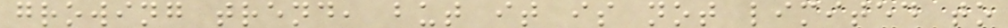growing trend, but it is not limited to
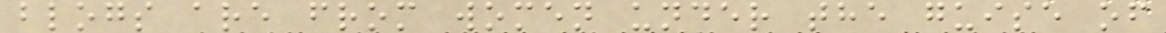blogs are from women under the guise of
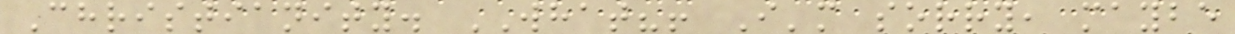Christianity. WHAT?! I'm sorry, maybe
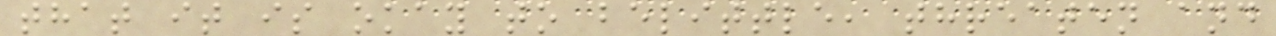that it is okay to belittle, threaten and
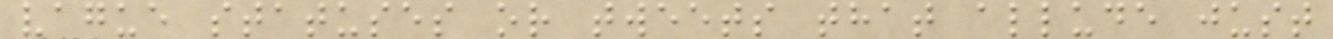vague statuses or tweets that allude just
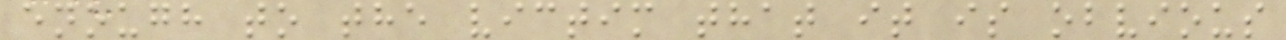enough to the victim that it is obvious
